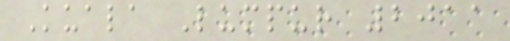Kuala Lumpur 2011
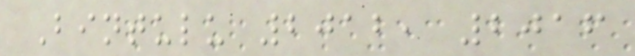Bintulu 2012, 2016
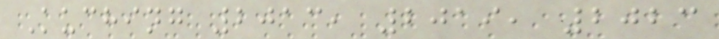Kuching 2013, 2019, 2023
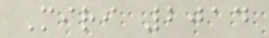Miri 2014
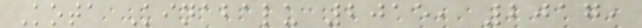Kota Kinabalu 2015, 2017,
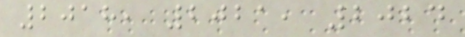2018, 2021, 2024
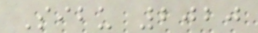Sibu 2020
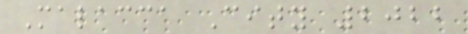Malacca City 2022
